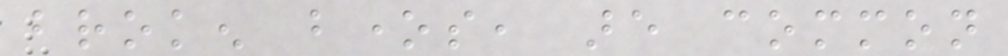broken bones, are common
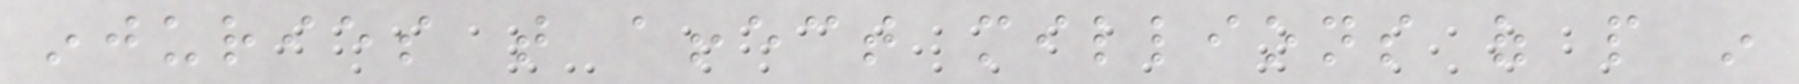injuries that affect millions of people in
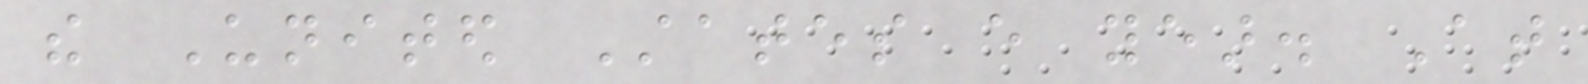the United States every year. At
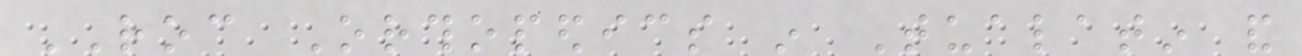ROC Orthopedics in Tualatin and
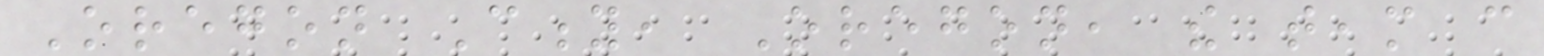Oregon City, Oregon, the team can
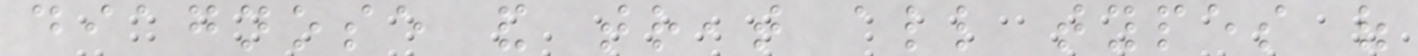diagnose and treat all types of
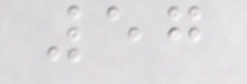57
